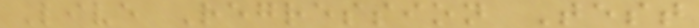Live Regression Test
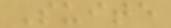Suite
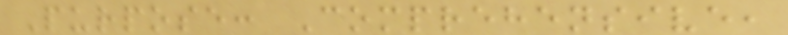Purpose: Comprehensive,
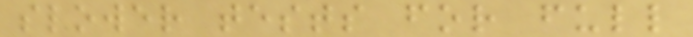slower tests for full
